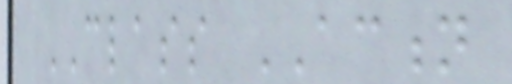CLASS ACTION
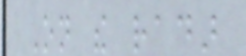On the radar
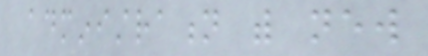administration with new
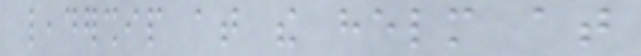leadership at the helm at
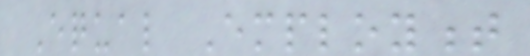Equal Employment
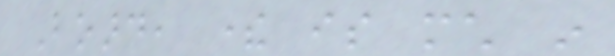Board, there is much in
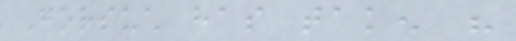Gorsuch has taken his
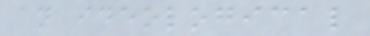an ideological
